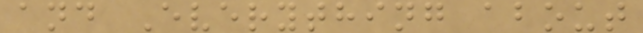and Everything about
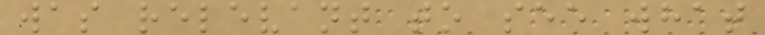was relevant to see what
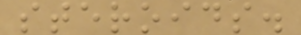steroids.
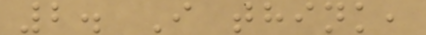2. I think,
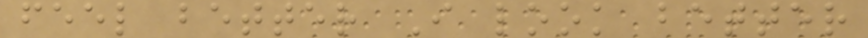feel better I look better
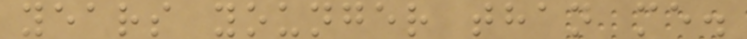years younger than me.
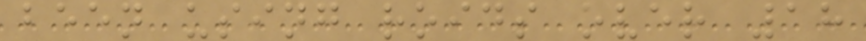been using roids over 18
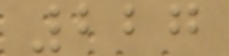227
